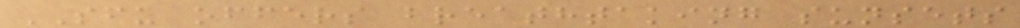SFU offers breathtaking sunsets
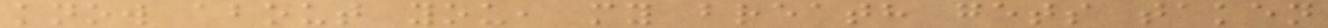know about you, my breath gets taken
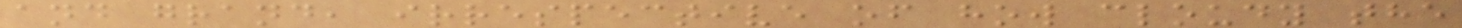and grand, irrespective of how cloudy the
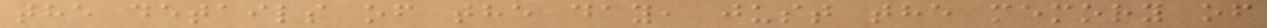the details of the day, just the memory of
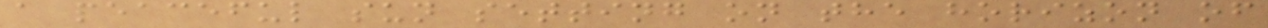a peaceful sun setting on the horizon of
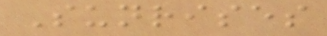Sunrises
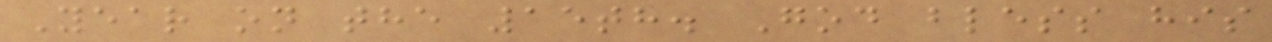Year on the 15th. God bless his
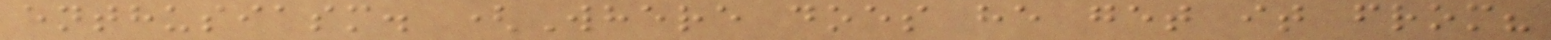enthusiasm. (Where does he get it from?
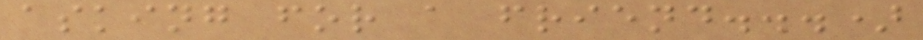asking for a friend...)
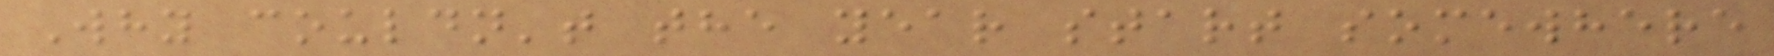Why couldn't the year start somewhere
